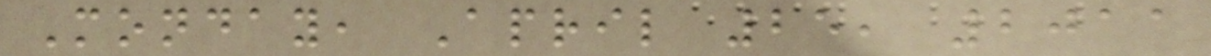Monday, April 25, 2011
